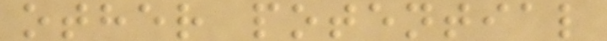other potential
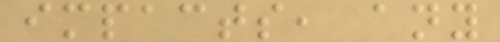impacts, any
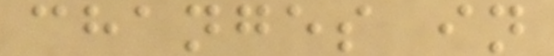changes in
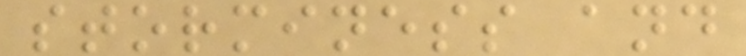storminess and
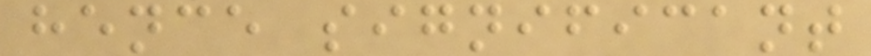hence significant
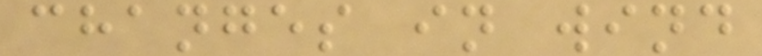changes in wind
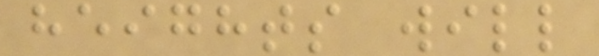heights will
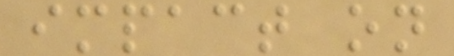impact on
